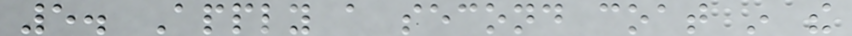5. Apply a second coat in the
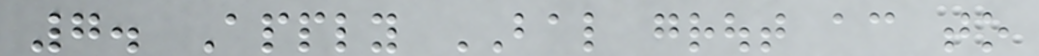7. Apply BAL grout according to
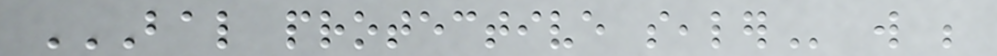BAL PROTECTIVE SEALER will be
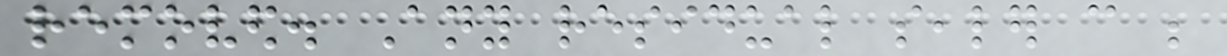removed. Any residual sealer can be
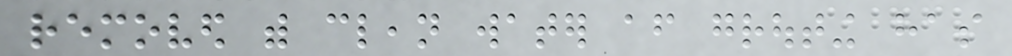removed with clean water after grouting has
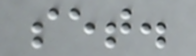set.
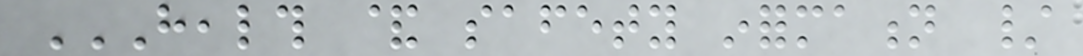HEALTH & SAFETY INFORMATION /
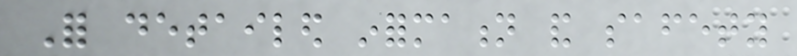For detailed information and safety
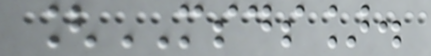[MSDS].
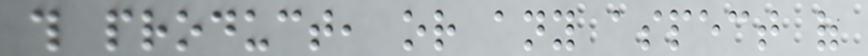this product, or any aspect of
